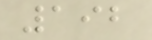192
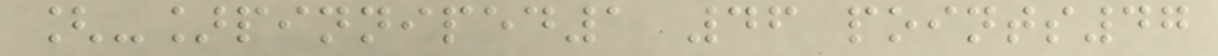[-]pinniped1 46 points47
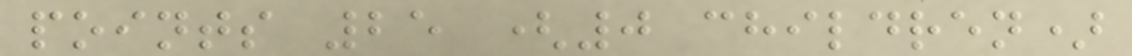points 25 (0 children)
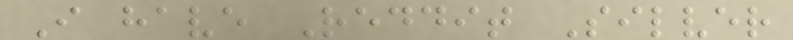I have Reddit Silver
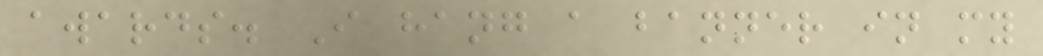awards. I hang a banner in my
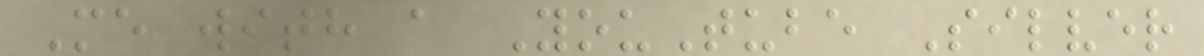Me with a YouTube Silver
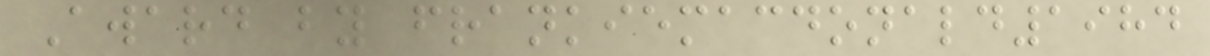Award by frankiemacdonald1984
